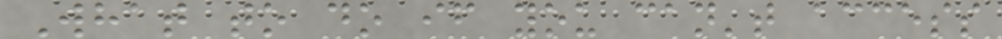What to do if you can't access
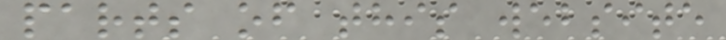parts of this website
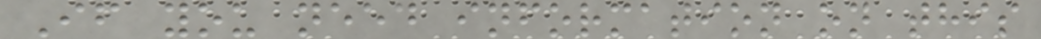If you need information on this
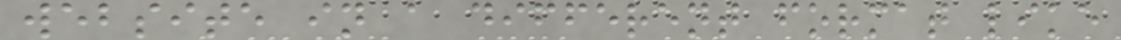website in a different format like
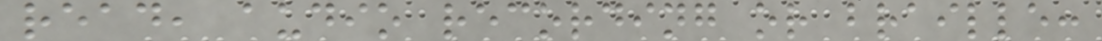read, audio recording or braille:
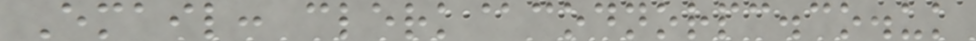Email: clerk@codnorpc.co.uk
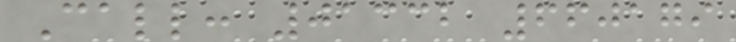Call: 01332 660179
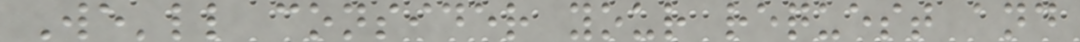We'll consider your request and
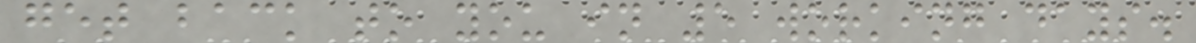get back to you in 5 working days.
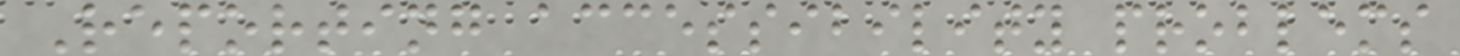Reporting accessibility problems
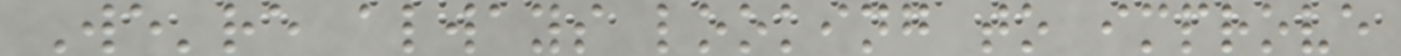We're always looking to improve
